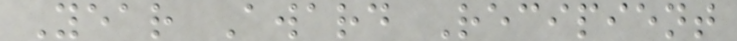Year Award Recipient
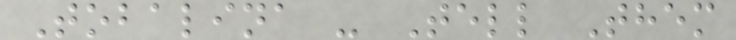Tobalina - Tell Them
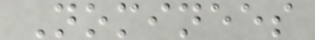Nominees
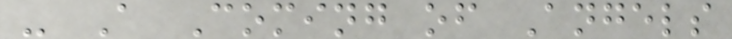- A Coming of Angels
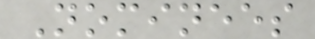Nominees
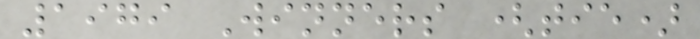1979 Winners (tie)
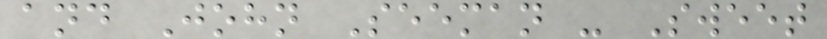and John Seeman - Sweet
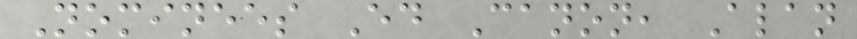Nominees Ed Canon, Alan
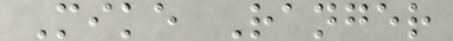Mike Ranger
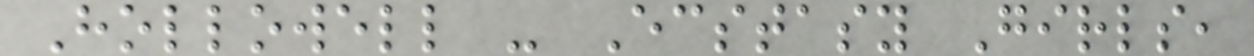Hollowell - Ecstasy Girls,
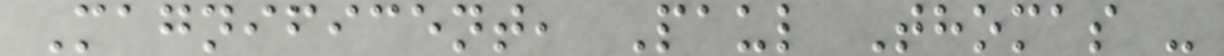Magnificent, Paul Thomas -
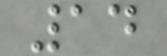14
